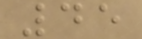45
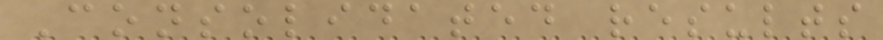Consolidated results
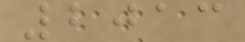2013
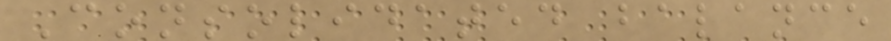Consolidated balance
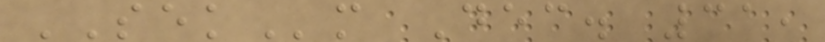SEKm Dec. 31,
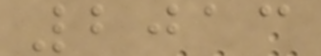2013
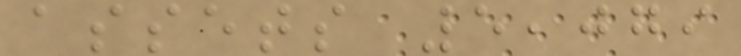assets 5,079
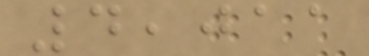4,011
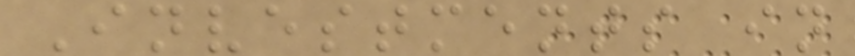Investments in
